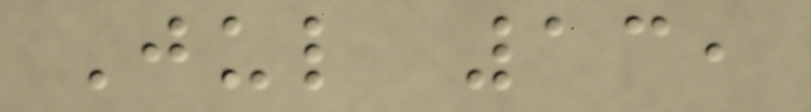Jul 13,
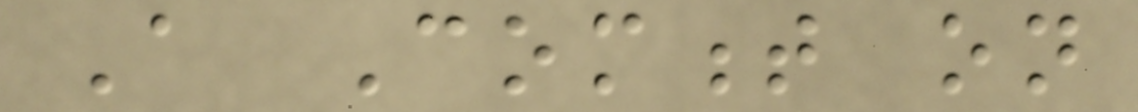A Comment on
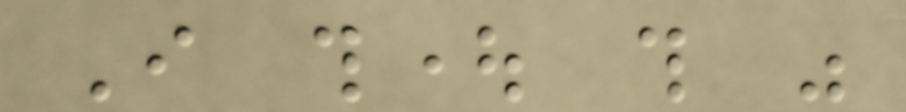I thought this was
